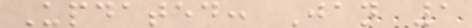Updated: Jan 1
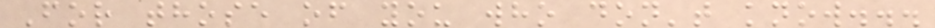For those of you who don't know...
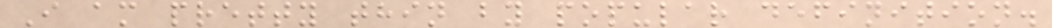I am pretty thin by popular definition.
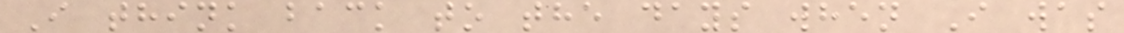I think back to the days when I was
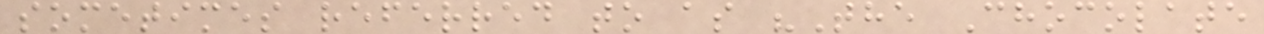sometimes referred to as "The Chocolate
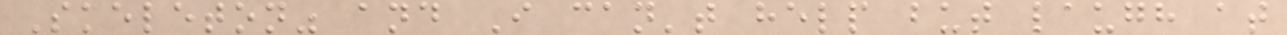Skeleton" and I can't help but laugh at
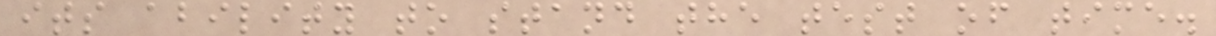its ability to stand the test of time.
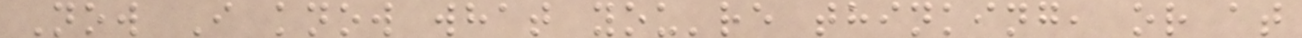Now I know what you're thinking, or at
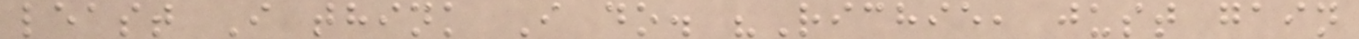least I think I do. "Richie, just gain
